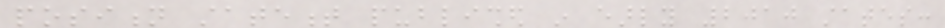position statement published in early 2010 states:
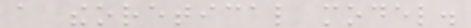a theoretical model.
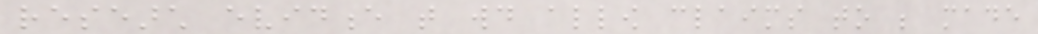research evidence that would allow claims to be made
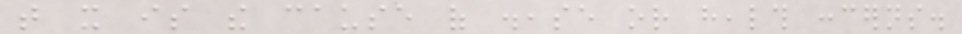that it is the cause of disease or health concerns.
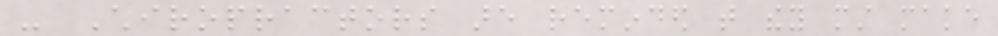- Chiropractors are reminded that they must make
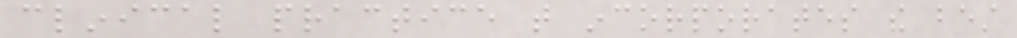clinical practice that incorporates the best
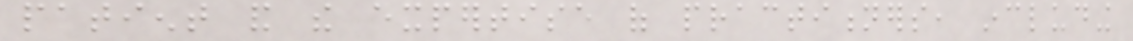patient and the expertise of practitioners, including
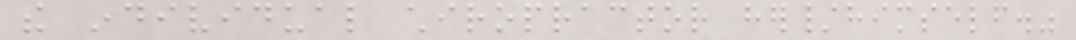the individual chiropractor her/himself."
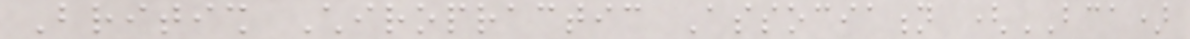British Chiropractic Association (BCA)
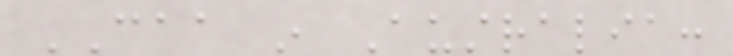CAA in Australia:
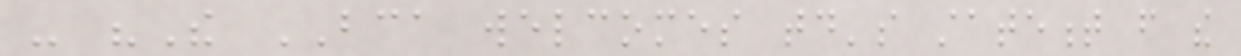- "The BCA welcomes today's statement from the
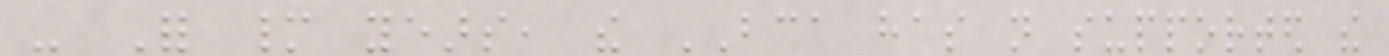- For many years, the BCA has not supported the
